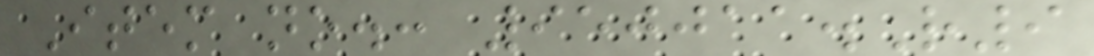Item no.: 950011.R9
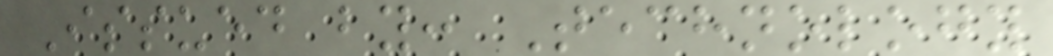Issued by: Technology
